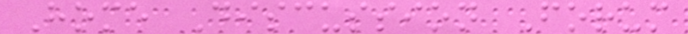Home Discussion Forum
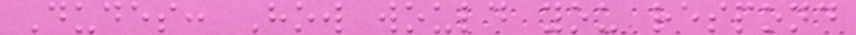Dudes: How would you respond
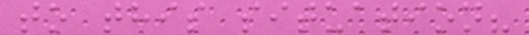to this situation?
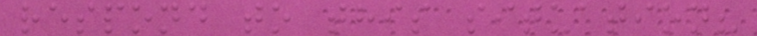respond to this situation?
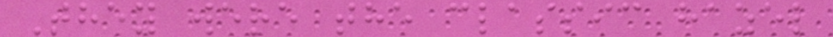They were the classic hazel
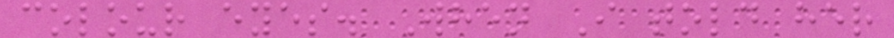colour eyes. When I told her
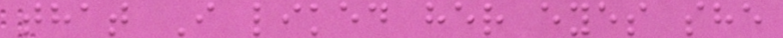that I liked her eyes she
